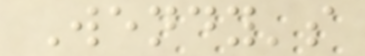Wendy's
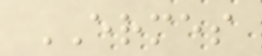ERMES
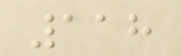118
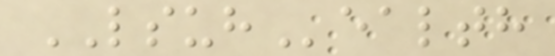LSUHealth
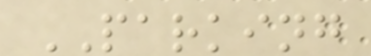PARKING
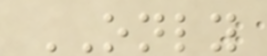ONLY
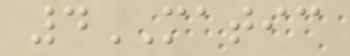4MATIC
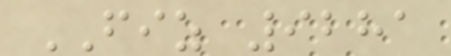FIZ 9281
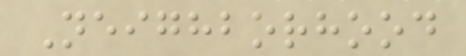Neighborhood
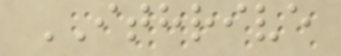ITHRIVE
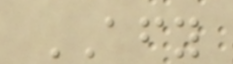AFY
